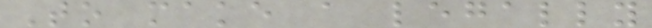To make a legally
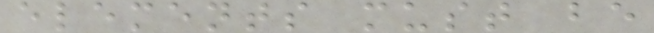elements must be
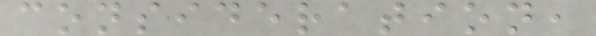consideration,
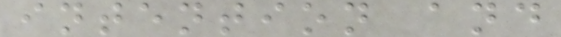intention and
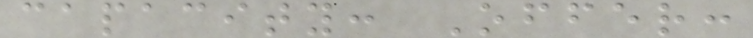capacity: Offer:
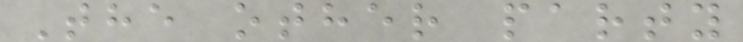The other party
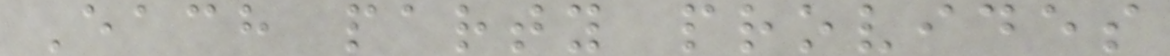Each party provides
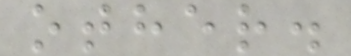other.
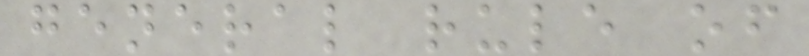general rule of
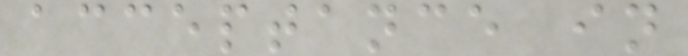acceptance in
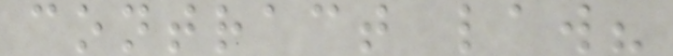contract law?
